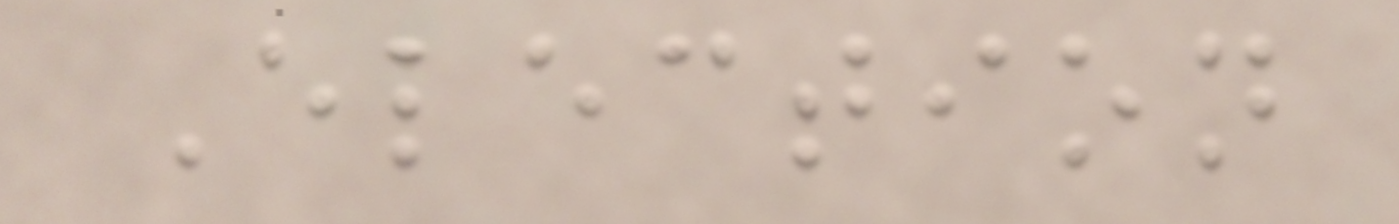Election
